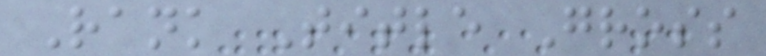Rank Title Gross
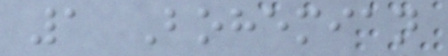1 Bohemian
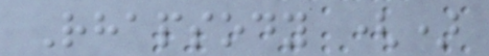Rhapsody ()
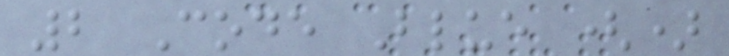2 Code Blue ()
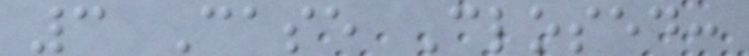3 Case Closed:
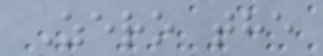Zero the
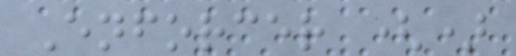Enforcer ()
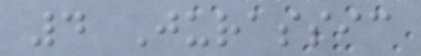4 Jurassic
